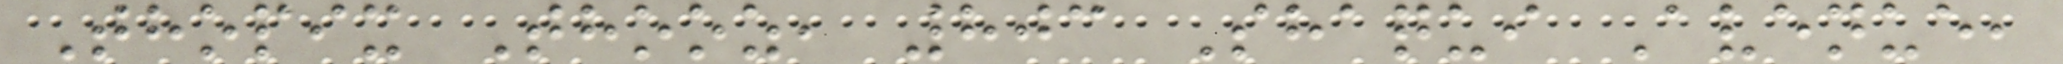Thopix Thooz, 803 Shaqui Avenue,
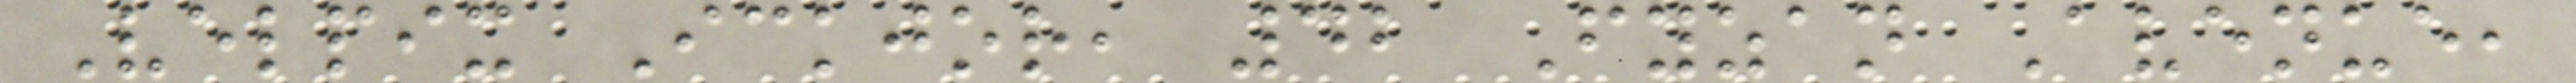Velpix Ickjor, 42 Fyzan Avenue,
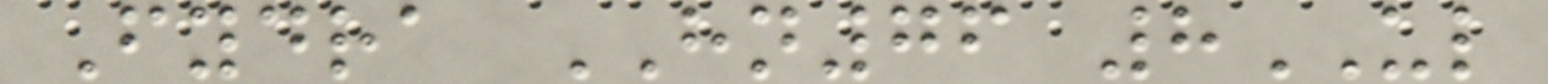Fydra HN76 8UL
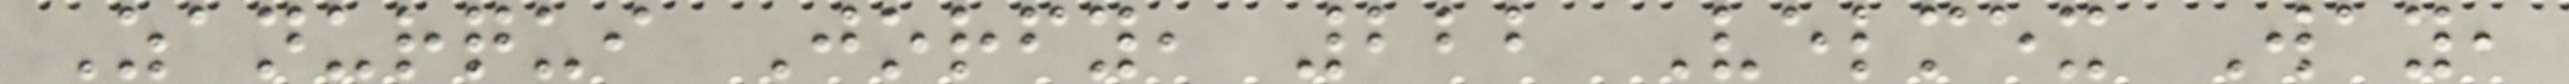Zanurqui Jorfy, 222 Velmex Way,
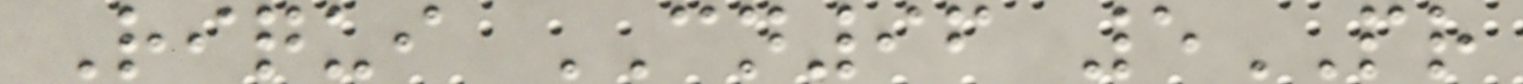Riqui CN96 5PR
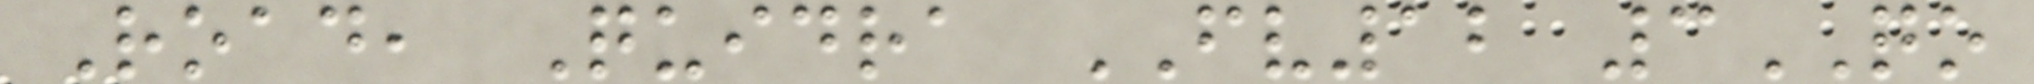Road, Quidra FV12 3QO
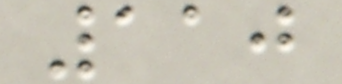110
